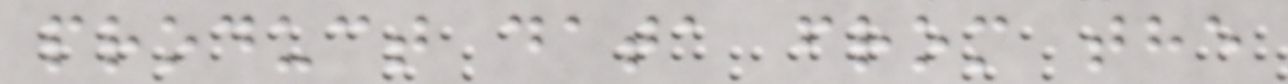product data from the
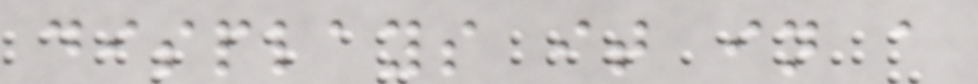displays it in a
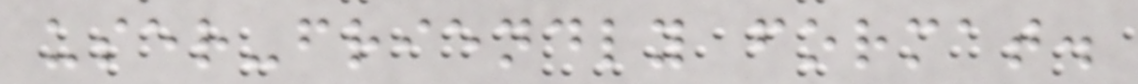user-friendly format.
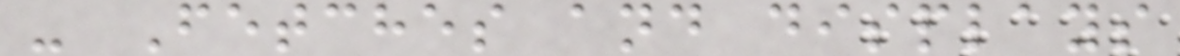- Fetches and displays
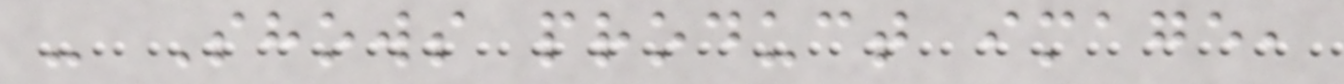- Shows product image,
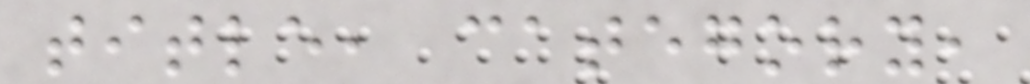title, category,
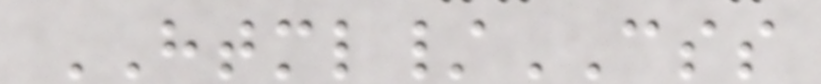HTML/CSS
